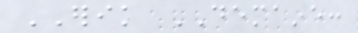ERIK DEMAINE:
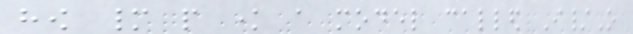how many people know a model called I/O
